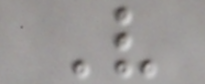V
